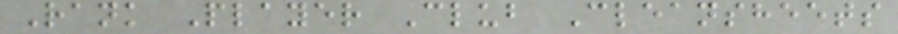Rank Player Club Cleansheets
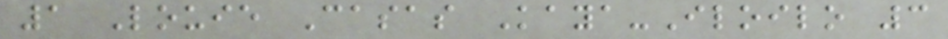1 Louie Casas Kaya-Iloilo 3
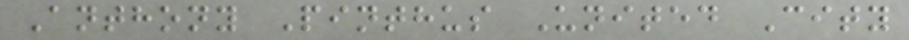Anthony Pinthus United City
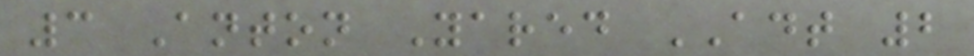3 Anton Yared ADT 2
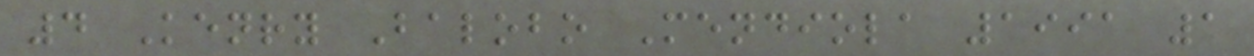4 Kenry Balobo Mendiola 1991 1
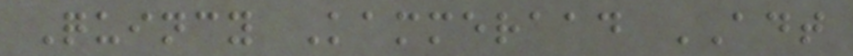Quincy Kammeraad ADT
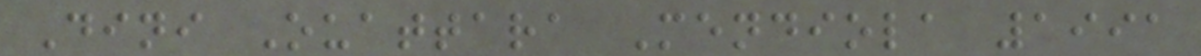Dini Ouattara Mendiola 1991
